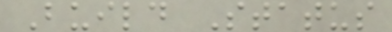Build Status
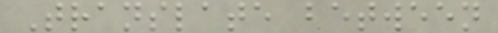Translate between
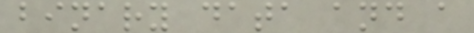binary data and a
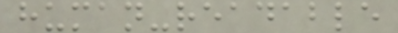human-readable
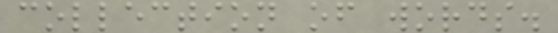collection of words.
